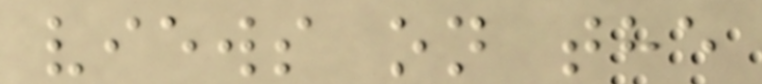views on the
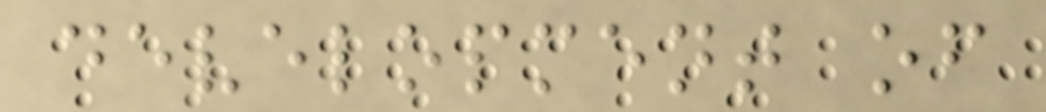development of
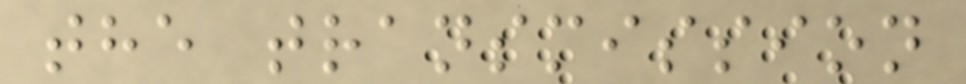the transmission
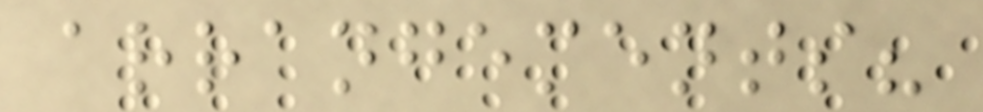arrangements?
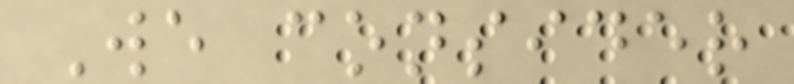We consider
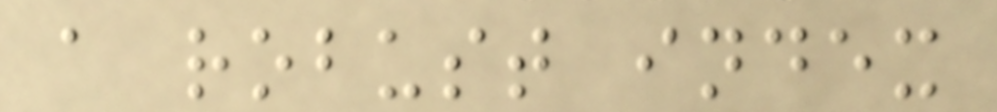a robust index
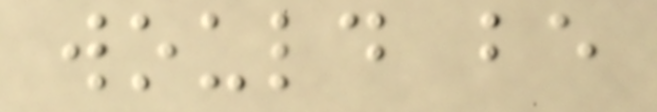would be
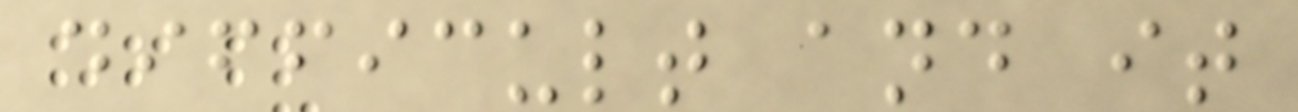difficult and it
